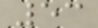53
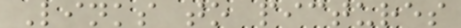Links to pictures
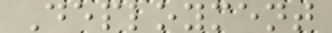Deployment
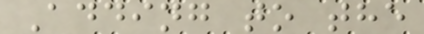Adding to the
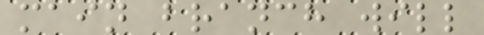main branch will
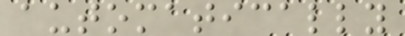automatically
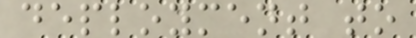deployment to
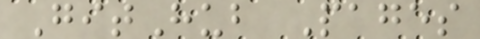GitHub Pages
